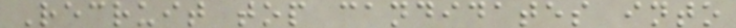Recruit top candidates into
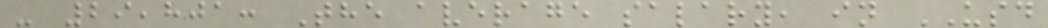- 29,801: The average salary, in USD
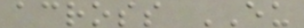across EU
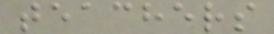teachers
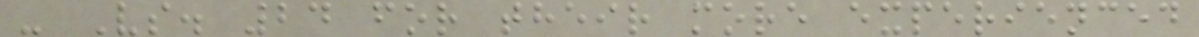- Vs. 24 for their more experienced
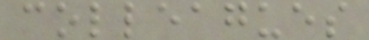colleagues
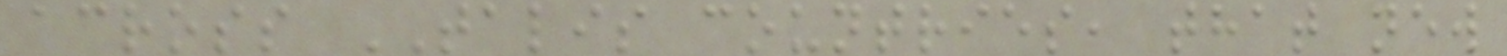across TALIS countries, that new
